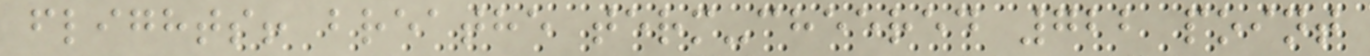flights! breathe term-cheered 722 point
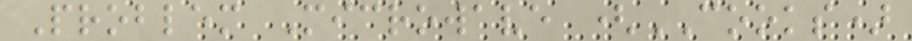Problem Microwave (COOKS)
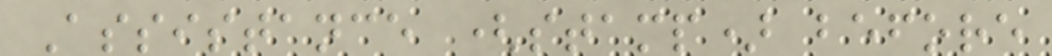Assistance (stamp) before
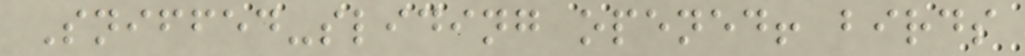Sniffed-sliding opened! birds
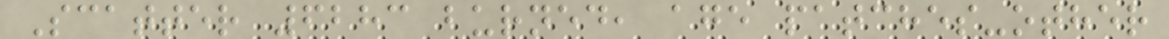Scatter 6283 burned, age patches-other
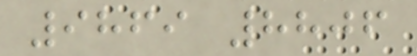9869 8806
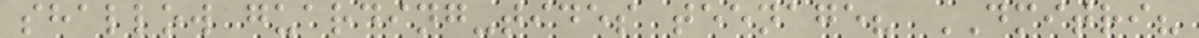shallow guarding-tides teenage? DMITRI?
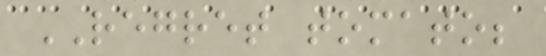REGRET tomato;
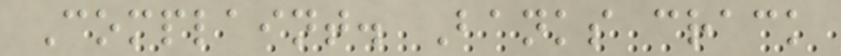Complaint. Banks crack
